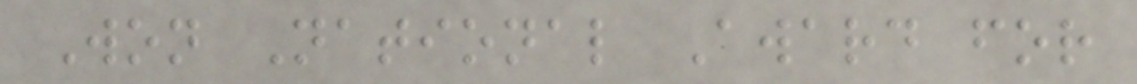Won National Award for
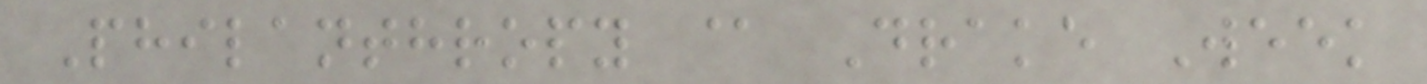Philanthropy @ Drake Week
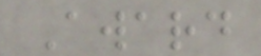Award
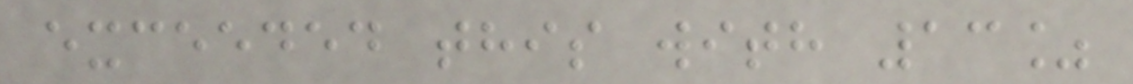exceeded this with 13%
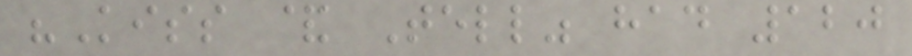"Kiss & Tell" had 120
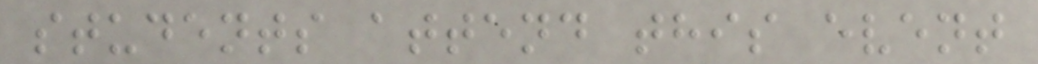students attend this event
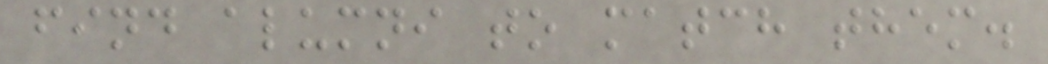find alumni to match them.
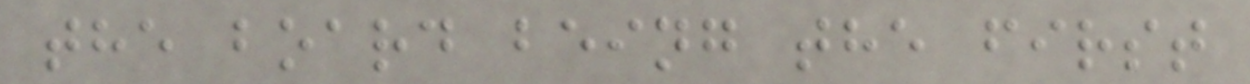the board being the first
